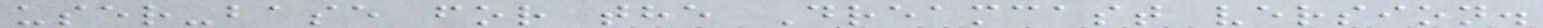user-base for the Dreamcast version.
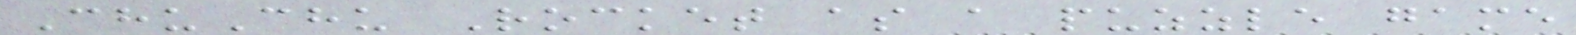ChuChu Rocket as a puzzle game
